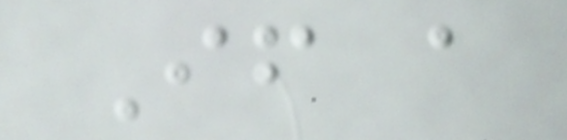If a
